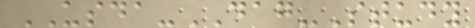USDA-DAG-Study
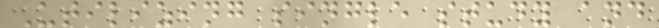Utilizing single study and
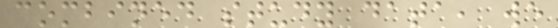combined study data, we
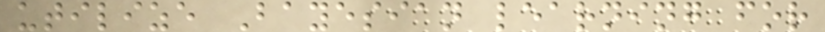utilize Bayesian learning for
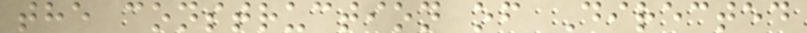the construction of Directed
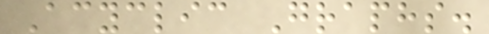Acyclic Graphs.
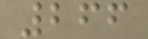266
